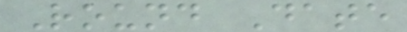Round Date
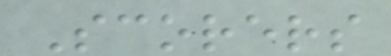Scorers
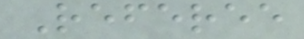Referee
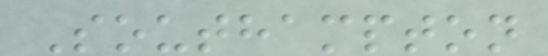Southampton
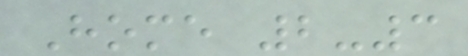Home 2-3
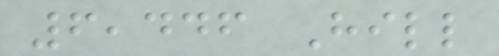6,446 Hill
